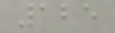125
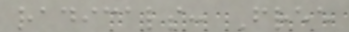radicals: Free
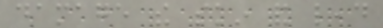damage the skin and lead
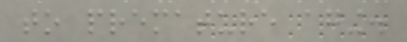to premature aging.
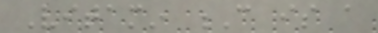Vitamin C is a
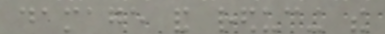damage and reducing the
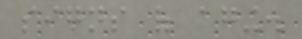signs of aging.
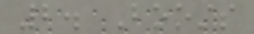2. Boosts
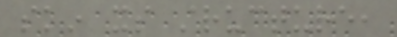skin its structure,
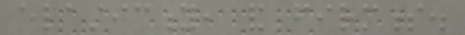elasticity, and firmness.
